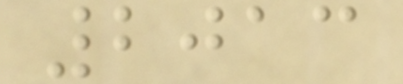2013
